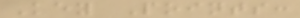Key Points:
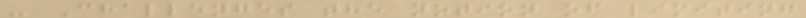- Challenges the notion of limiting
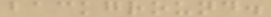background.
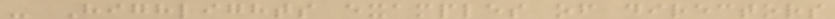- Highlights examples of directors
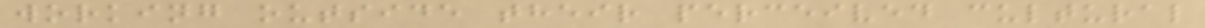working outside their perceived cultural
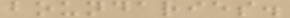boundaries.
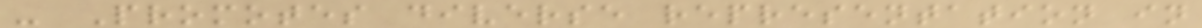- Promotes diverse representation in
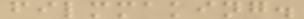filmmaking.
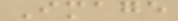Image
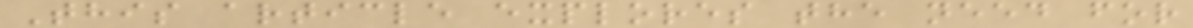This article explores the need for
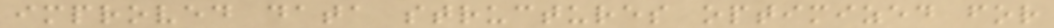improved data structures optimized for
